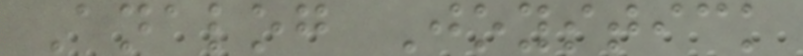Analog Joystick
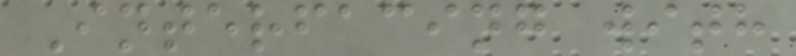Interfacing with
